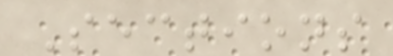Sections
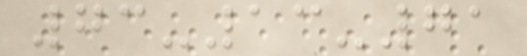73-13-71
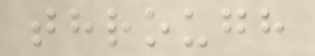through
